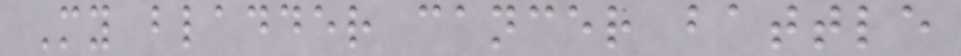My bladder cancer battle
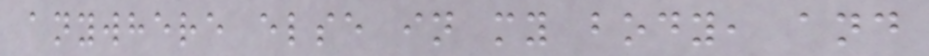anywhere else in my body, and
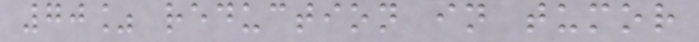70% reduction in tumor
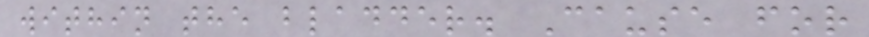within the bladder. Cause for
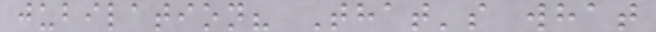jubilation? That's what
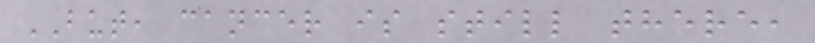BUT, cancer is still there,
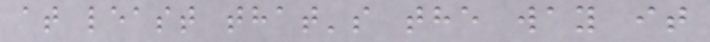at least that's the way it
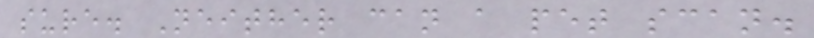sure. Neither can a pet scan.
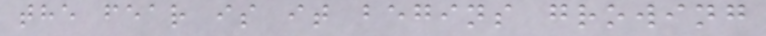the fear is it begins growing
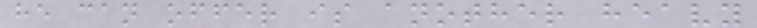he can offer is another heavy
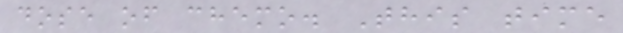dose of chemo. This time
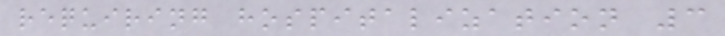requiring hospitalization 3
